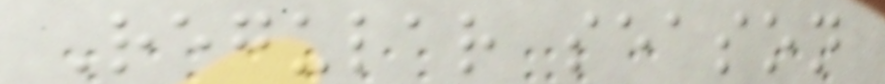Regular season
